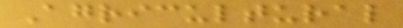Agricultural
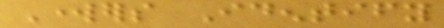Workers Identify
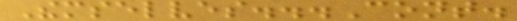Themselves...Cont.
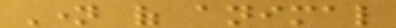Name of animal
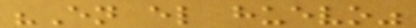"En el huevo"
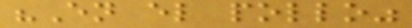"En el pollo"
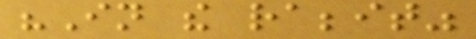"In the rabbit"
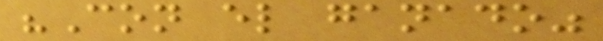"Con el ganado"
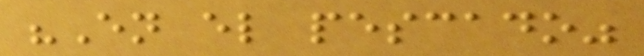"En el pescado"
